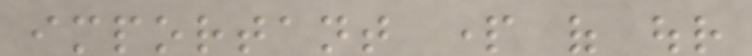important part of our
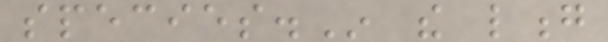species.In the long
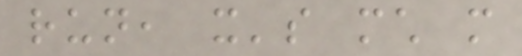run, it's much more
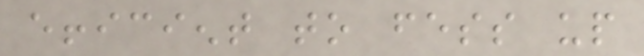efficient to fess up
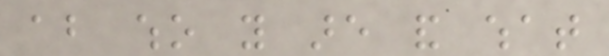about who you are and what
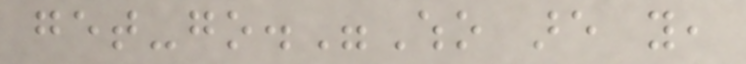get-go."Who are you,
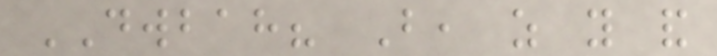DWBAH? But, as you and
